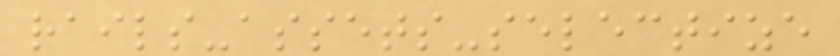rails-assets-selectize
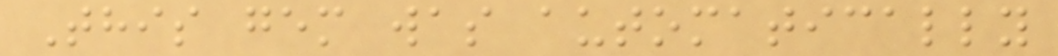This gem was automatically
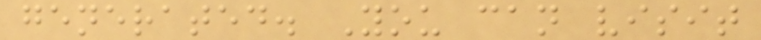generated. You can visit
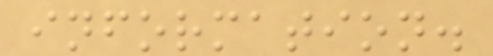information.
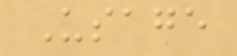Usage
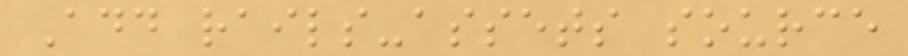Add rails-assets source
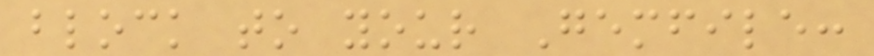block to your Gemfile:
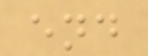end
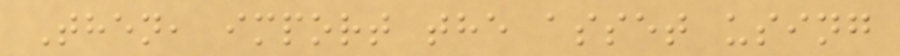Then, import the asset using
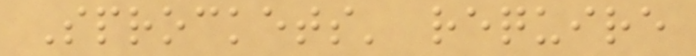Sprockets' require
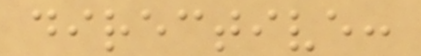directive:
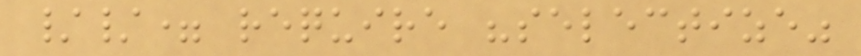//= require "selectize"
